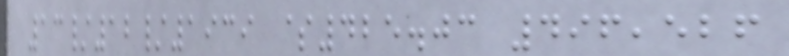13/12/1939 $425.03 496,526
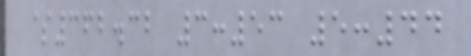$362.32 3:53 5:44
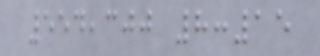554,300 8:15
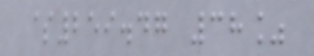$259.47 38%
